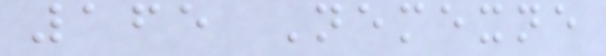165 Nemexne
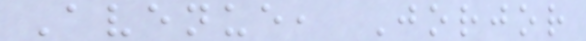Avenue, Jorjor
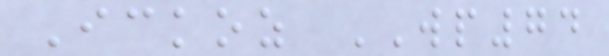Ickoz WP74
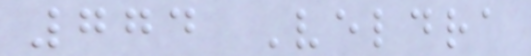774 Veldra
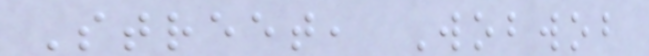Street, Wobwob
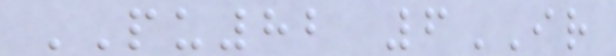PU82 6IR
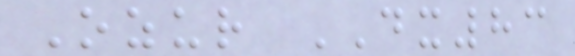Ozur DX83
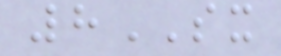8SX
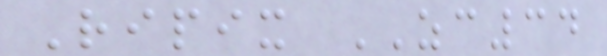Ripix ZC34
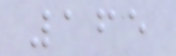165
